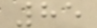85
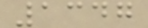1347
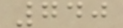740
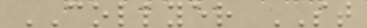COLLYER ST
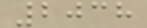2038
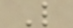L
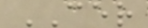CER
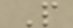P
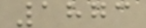1873
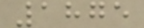1875
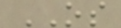OS
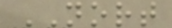NORT
